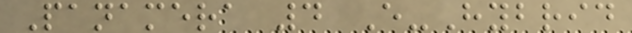Panamera 4 E-Hybrid
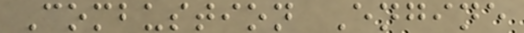Combustion Engine
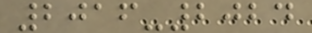2016-2024
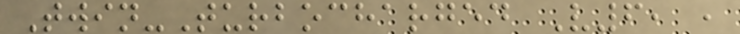Twin-Turbocharged V6, ,
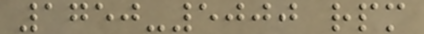1750-5000 rpm
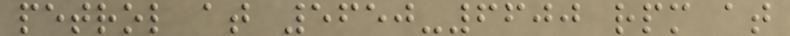petrol at 5650-6600 rpm at
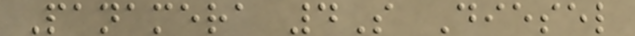Panamera 4S Diesel
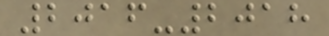2016-2018
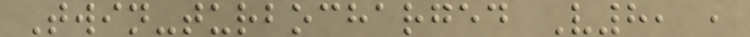Twin-turbocharged V8, ,
